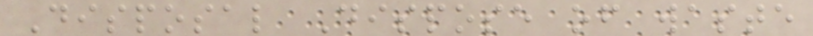Disposal Dispose of waste
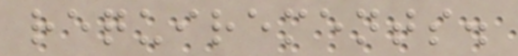requirements.
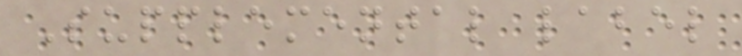Supplemental label
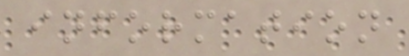information
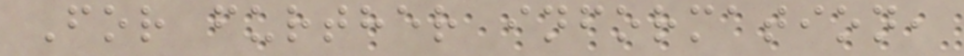For further information,
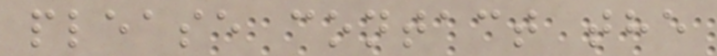please contact the
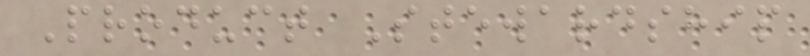Product Stewardship
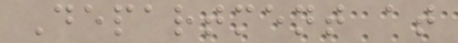Department at
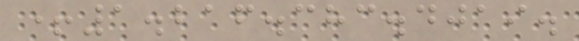+1.216.383.4019.
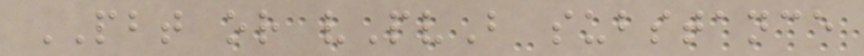PBT or vPvB substance
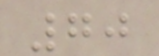70
